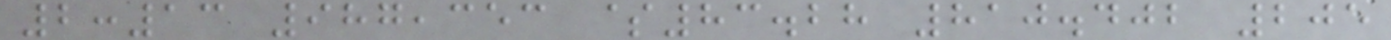2:13 987,353 $83.28 810.402 205
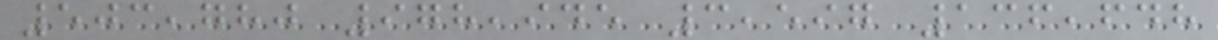503,780 978,945 3,597 136,648
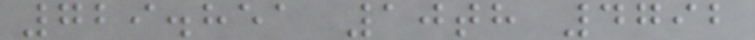729.851 10th 4792
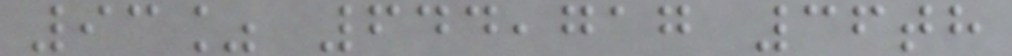93% 644,717 36th
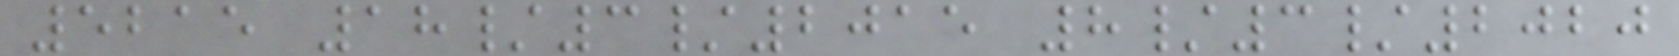5215 18/3/2015 8/3/2020
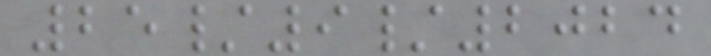25/9/2024
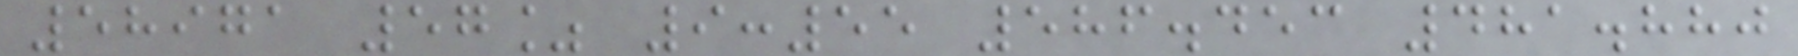58971 57% 9:55 586.453 481.880
